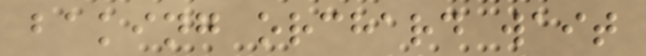baking orchard wait
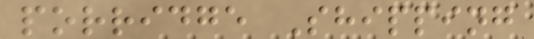porridge Shipping
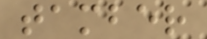tamber
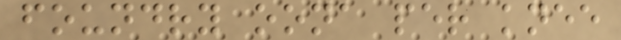foundry oona per knee
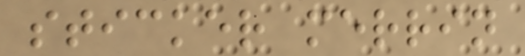sticker merrin
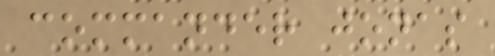commander jonas
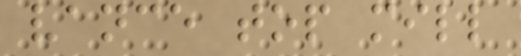vance top mill
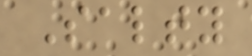Salty
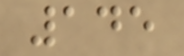145
